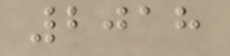2018
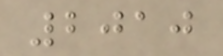2010
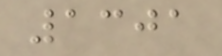1301
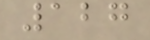127
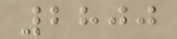2800
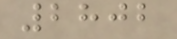2802
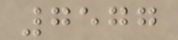7577
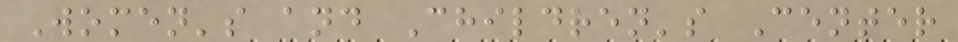Women's and Children's Center
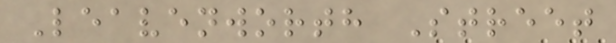Leavenworth Street
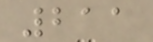211
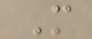M
